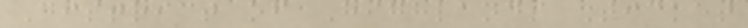District of Highlands Ticket
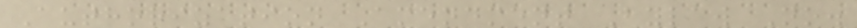Authorization Amendment Bylaw No.
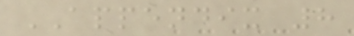APPENDIX 8
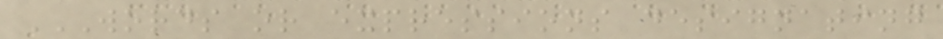WORDS OR EXPRESSIONS DESIGNATING
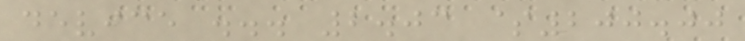device ... 2.03 $200.00
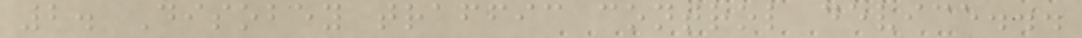2. Disobey traffic control device...
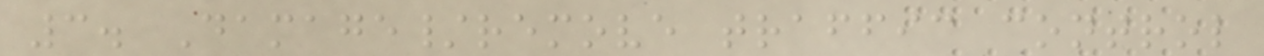3. Damage/remove traffic control
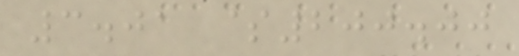3.01 $200.00
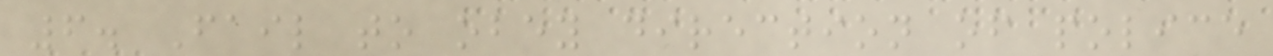6. Fail to obey direction of police
